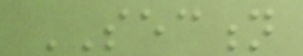SECTION
